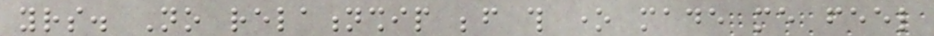yours. No relationship before this one made me feel
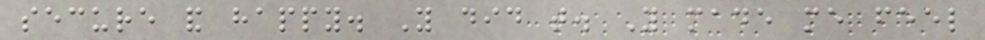secure and happy. You did that. You made me feel
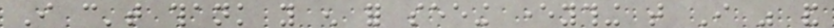I can't thank you enough for seeing everything that I was and
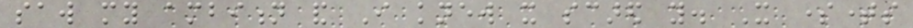saw my ambition and I knew it scared you. It sometimes
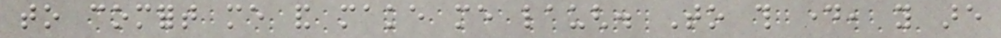to comfort me and make me laugh. To this day, you are
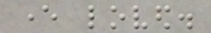ever loved.
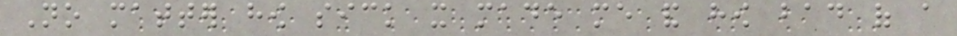No matter how sick it made me and how bad of a
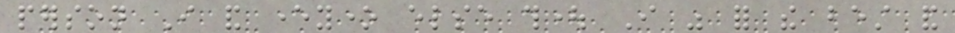person I and everyone else thought I was for the best and
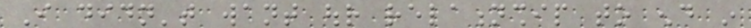I didn't want our relationship to end in
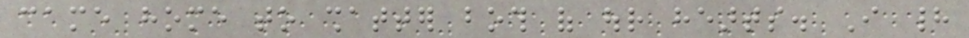came home to shatter both of our hearts. I had
